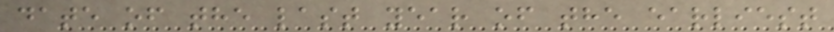date of the last year of the earliest
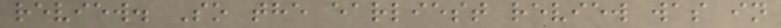review. So the earliest review was in
